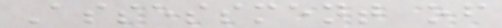Assessment of
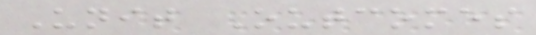Unit Outcomes
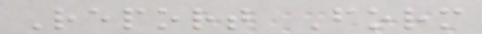Report Form
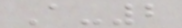A-2
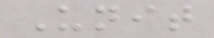Unit
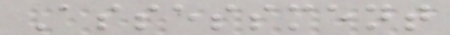Assessment
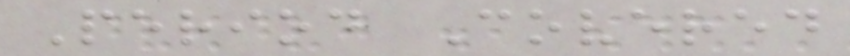Period Covered
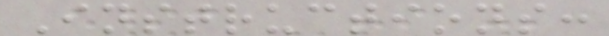Instructions:
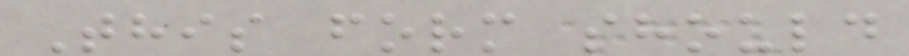This form should
